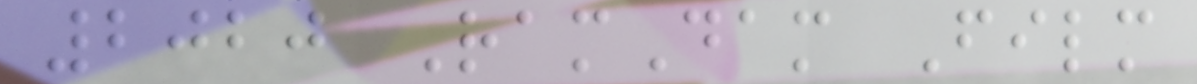2020 RamDam Film
